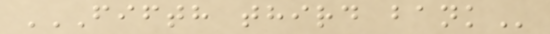FIFTH THIRD BANK
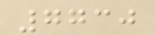7730
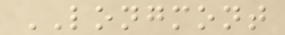LONGMONT
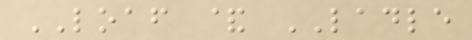LOAF & LADLE
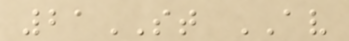21ST AV
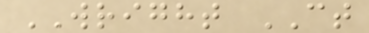WRIGHT CT
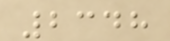2348
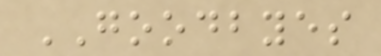GOODBYES
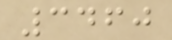3460
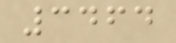3464
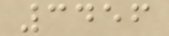3456
